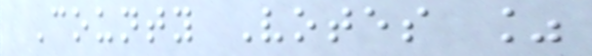County Votes %
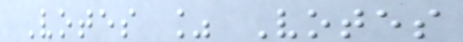Votes % Votes
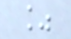%
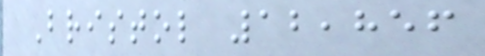Bristol 12,856
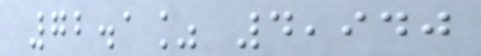72.1% 4,940
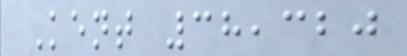Kent 38,320
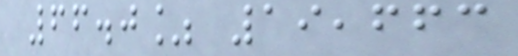66.0% 19,663
